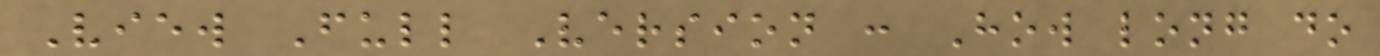View Full Version : How long do
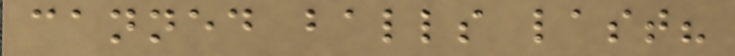canned balls last?
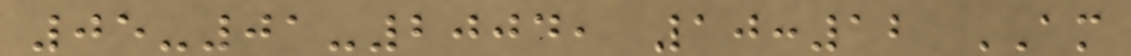05-01-2004, 10:12 AM
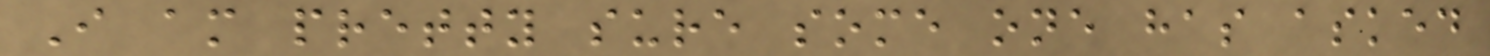I am pretty sure some one has asked
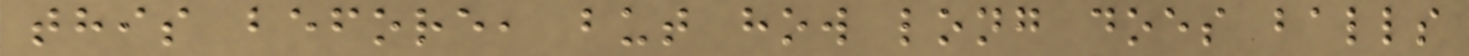this before, but how long does balls
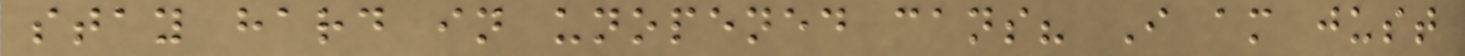stay hard in unopened cans? I am just
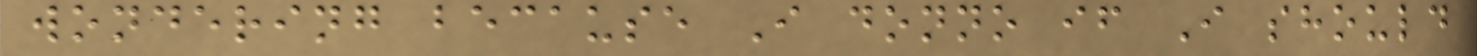wondering because I donno if I should
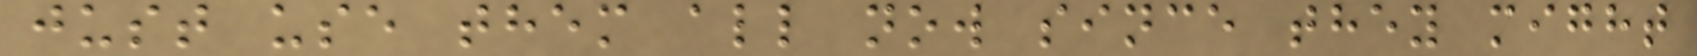just use them all now since they might
